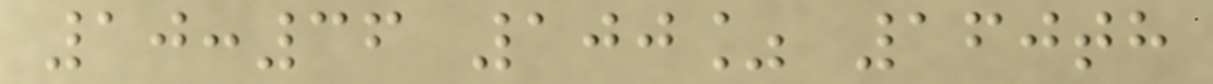10:36 100% 160th
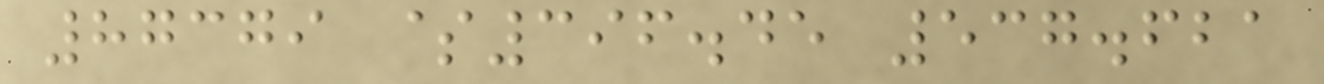87379 $396.45 537.621
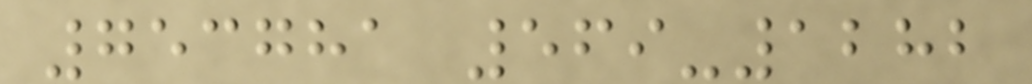753781 569-1282
